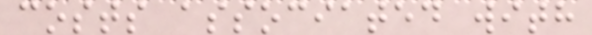costs associated with
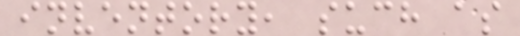inventory, such as
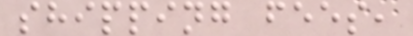shipping fees,
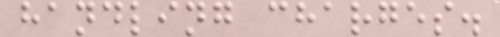handling charges.
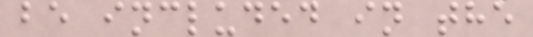be included in the
